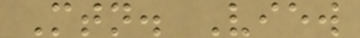Mtn. View
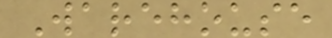Warehouse
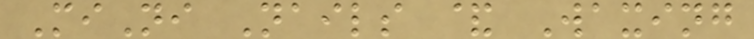MiNi Nails & Waxing
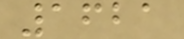1621
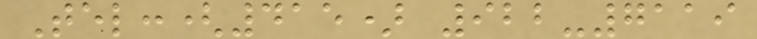Tel:(415) 922-7119
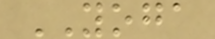YOGA
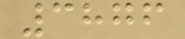3876
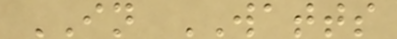IN WATTS
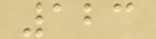123
